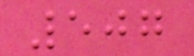507
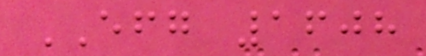EFG 1608
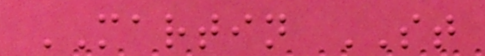MARTIN ST
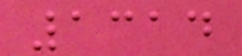1314
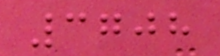3708
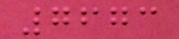7673
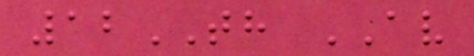12TH AV
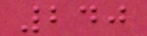240
